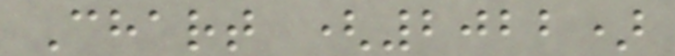Chart (2022)
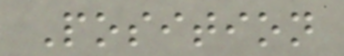Position
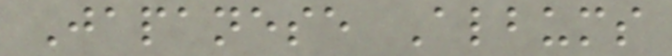Japanese Albums
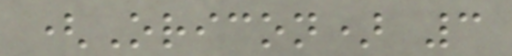(Oricon) 3
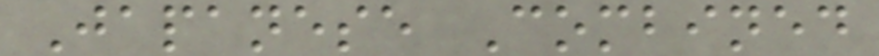Japanese Combined
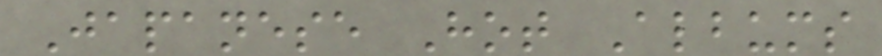Japanese Hot Albums
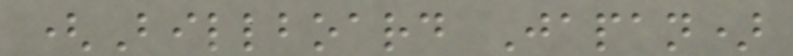(Billboard Japan)
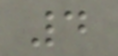4
